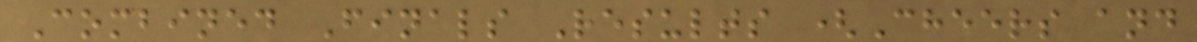Combined Finals Results (Cheers and
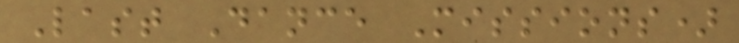Last Dance Missions)
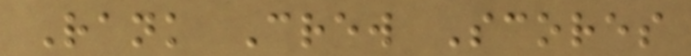Rank Crew Scores
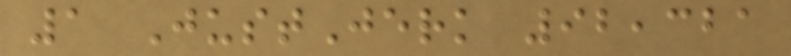1 JustJerk 92,321
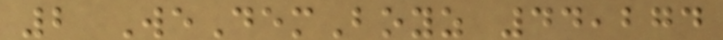2 WeDemBoyz 44,274
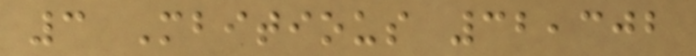3 Mbitious 32,302
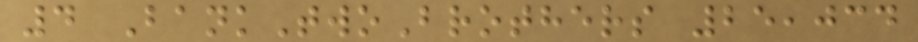4 BankTwoBrothers 25,034
